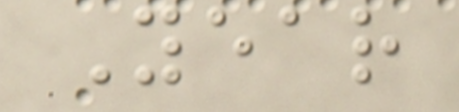Year
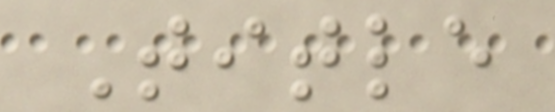Title
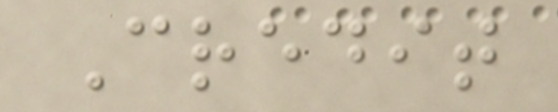Credit
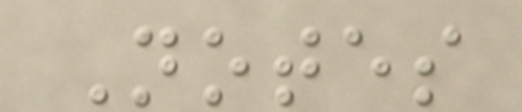Notes
